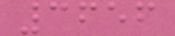3656
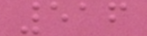516
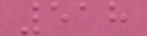518
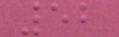52
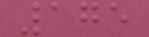175
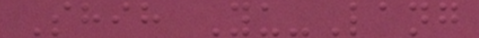Shih Yu-Lang
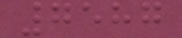7587
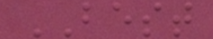BEST
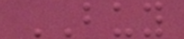BUY
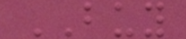BUY
